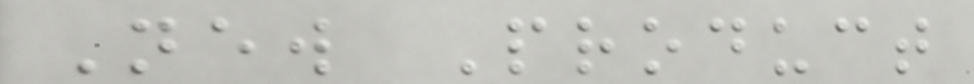New Product
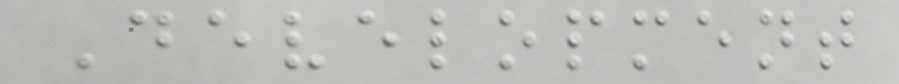Development
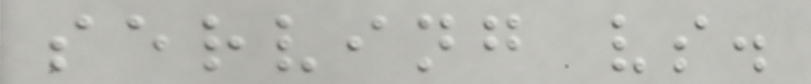serving vs.
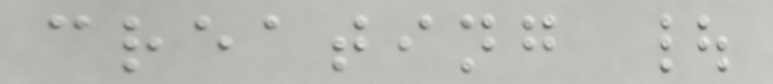creating |
